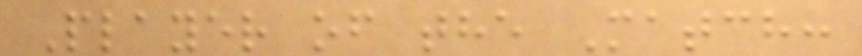Player of the Match:
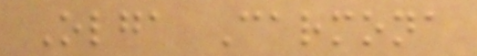Olga Carmona
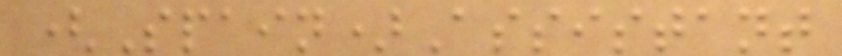(Spain)Assistant
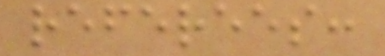referees:
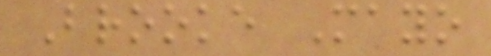Brooke Mayo
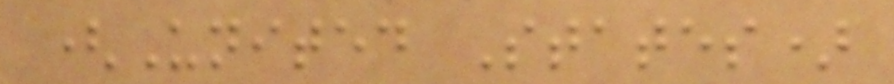(United States)
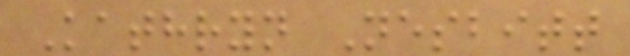Kathryn Nesbitt
